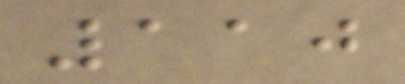110
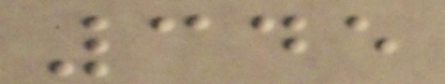345
